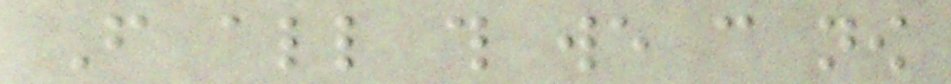From all this we can now
